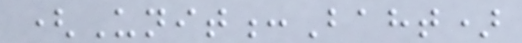(Unit:Baht)
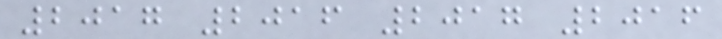2017 2016 2017 2016
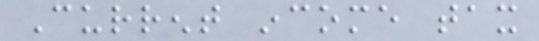Current income tax
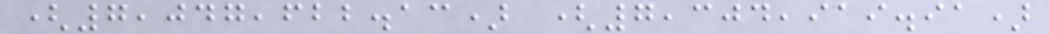(7,047,622.13) (7,304,919.91)
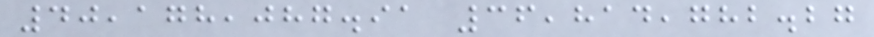40,178,087.91 36,814,782.27
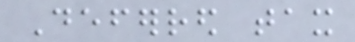Deferred tax
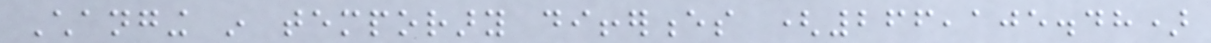Changing in temporary differences (266,105.48)
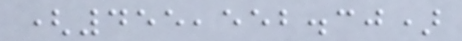(455,552.30)
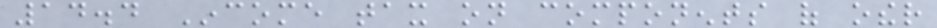14.4 Income tax on components of other
